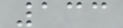133
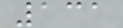131
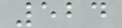524
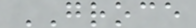GROCE
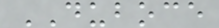DUBOCE
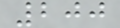200
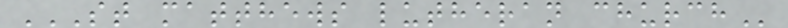ST MATTHEWS LUTHERAN CHURCH
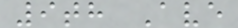9th Ave
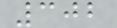302
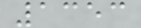1353
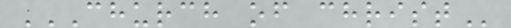CHURCH OF CHRIST
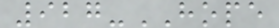927-HOPE
